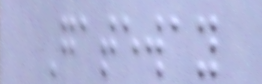Gateway
